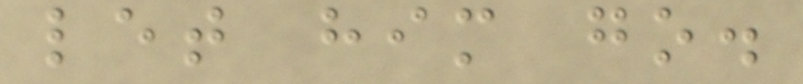let him go.
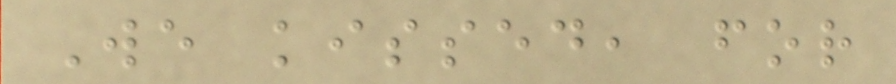We kissed, for
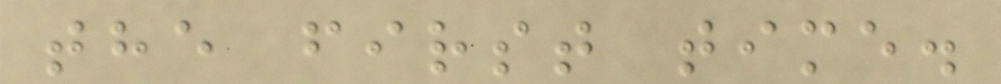the first time.
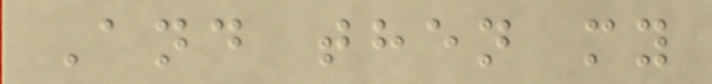And then my
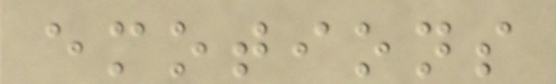emotions
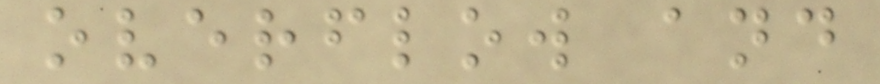overflow and
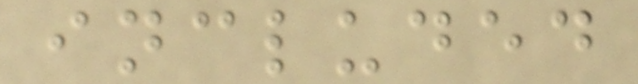included
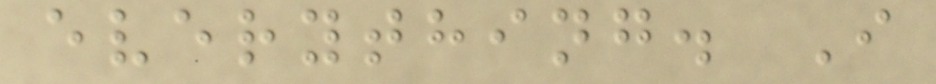everything. I
